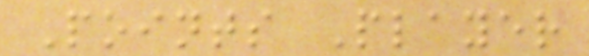Points Player
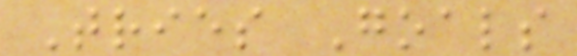Tries Goals
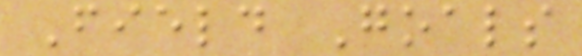Field Goals
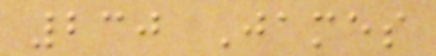230 James
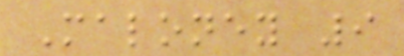Maloney 9
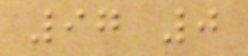97 0
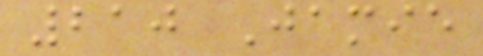210 Jamie
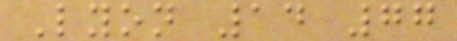Lyon 14 77
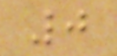0
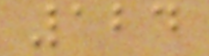124
